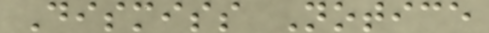Dismiss Notice
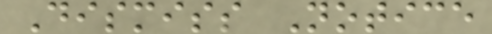Dismiss Notice
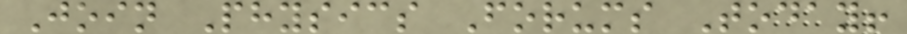Join Physics Forums Today!
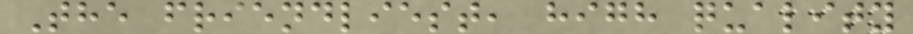The friendliest, high quality
